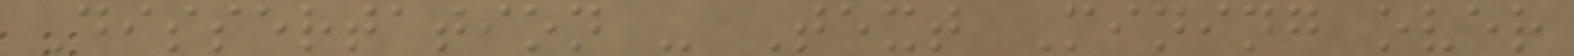Dissertation - Text Mining over
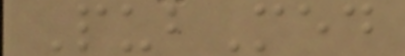PubMed
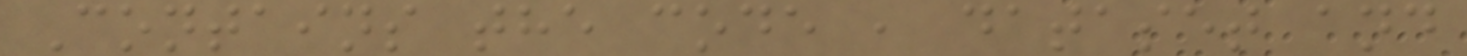Contains the code , dataset and
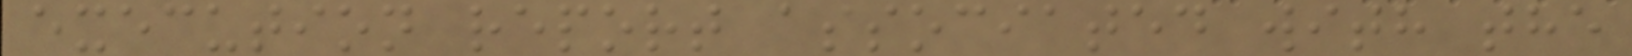execution report associated with the
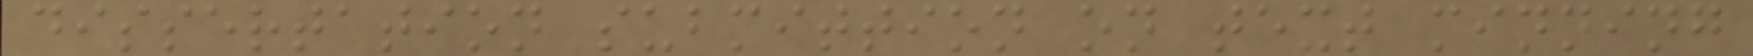dissertation submittion on text minning
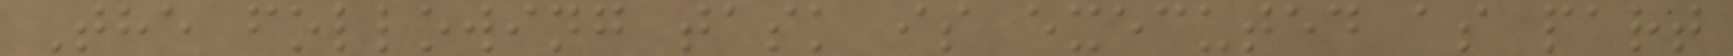The following task is executed as part
